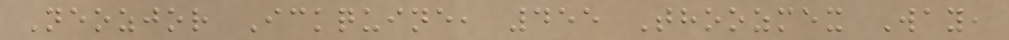Neozjor Ickquine, 455 Thoozmex Way,
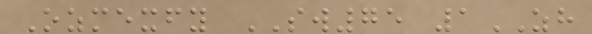Ozmexfy SW75 1ZH
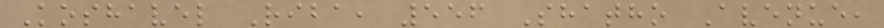Koshavel Riba, 556 Shatho Avenue,
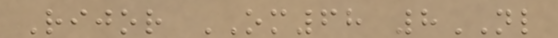Rijor OM68 8NL
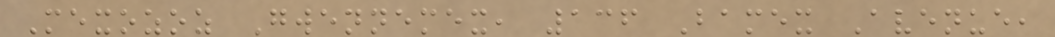Mexozoz Gwennemex, 136 Bamex Avenue,
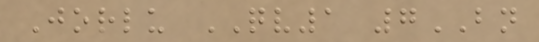Jorlu QV1 7BN
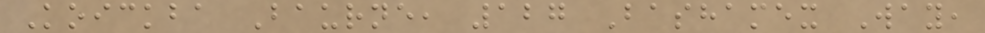Koickba Baurne, 127 Bashamex Way,
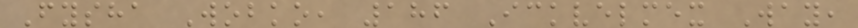Fysha Wobko, 186 Ickvelmex Way,
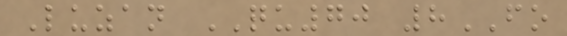Luzan QU70 8FO
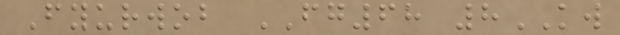Fyurwob FG68 8KW
